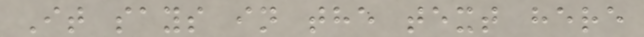It says in the text here
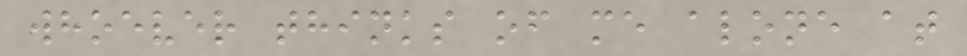whoever thinks of me alone at
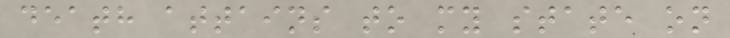death attains to my state on
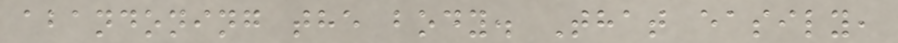abandoning the body. That easily,
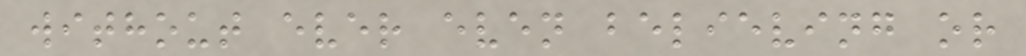without ever even believing or
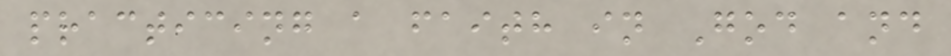practicing a faith in God and
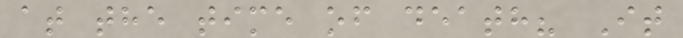at the time of death? It
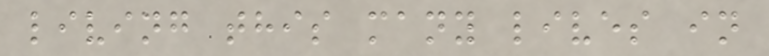living this many lives in
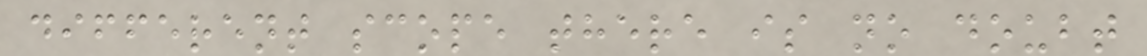different scope there is no doubt
